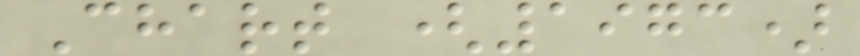Chart (1973)
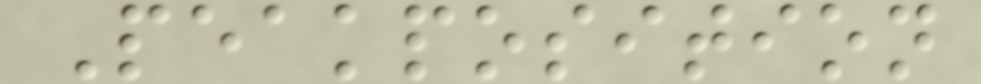Peakposition
